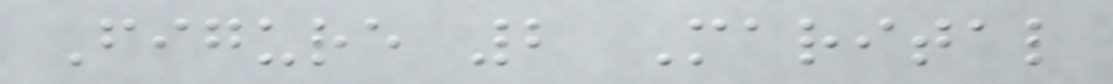Figure 2 Marital
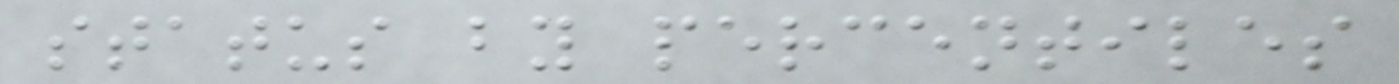status by percentiles
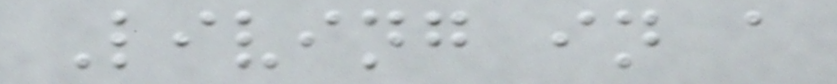Living in a
